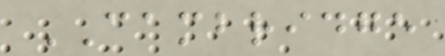CAMBRIDGE
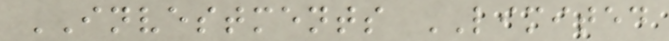INVESTMENTS LIMITED
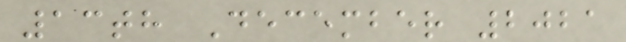13th December 2021
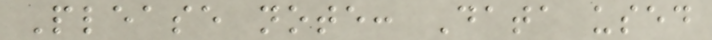Please note: Data used
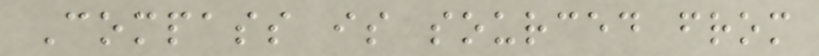Compass is sourced from
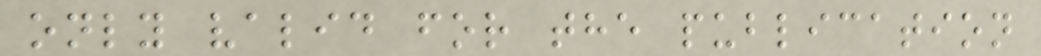only valid for the publication
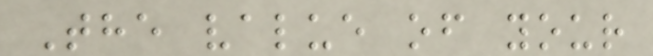The value of your
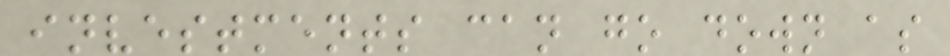investments can go down as
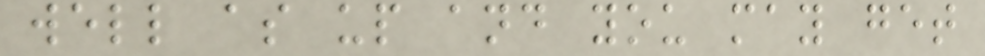well as up and you may get
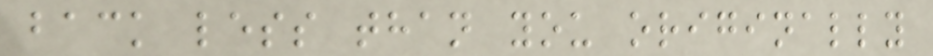back less than you originally
